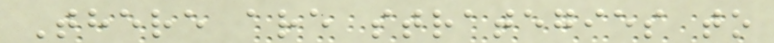There are strategies to
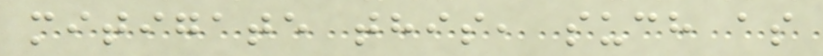mitigate this, such as
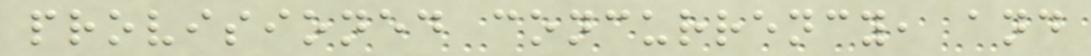provisioned concurrency, and
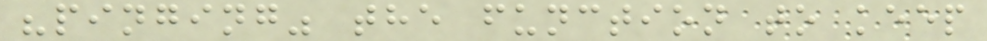"pinging" the function to keep
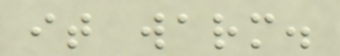it warm.
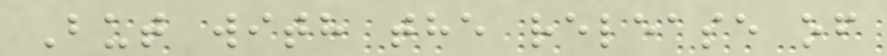But with the release of
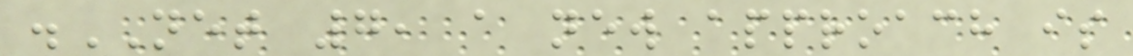.NET 7, a new approach is
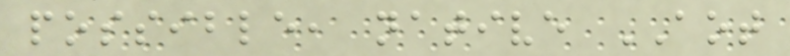possible, native AOT
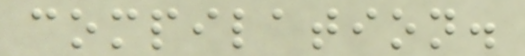compilation.
